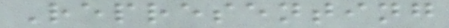Representing
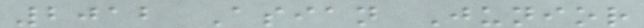2012 Asian Junior
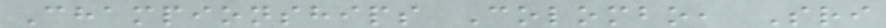Championships Colombo, Sri
